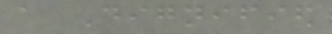a Dignified
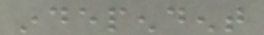independent
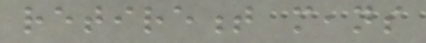retirement means
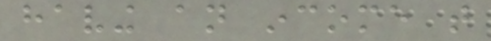having an income that
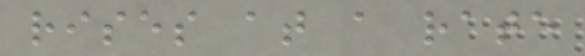rises at a rate
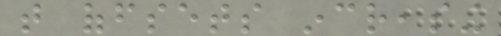that offsets increasing
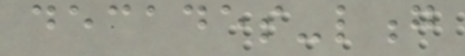decades-long
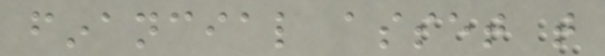financial asset that
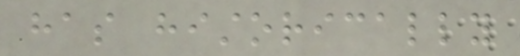has historically
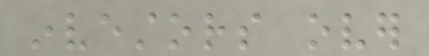investors over
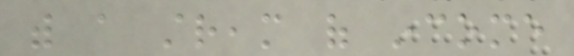with a stream of income
